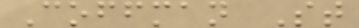Coffman St
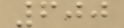600
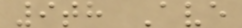9th Ave
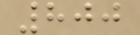800
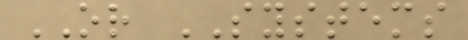OR SYSTEMS
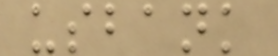usbank
